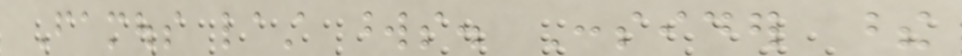Famous last words. Consider these
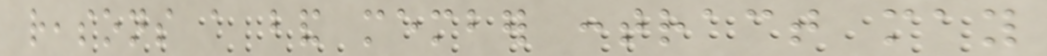reasons a band member contract may
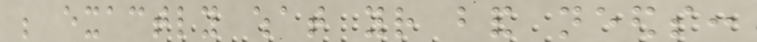be exactly what your band needs:
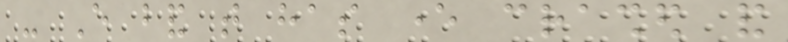- Every band that has ever crashed and
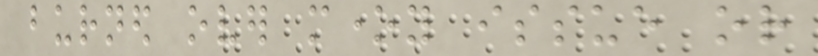burned over money issue or
